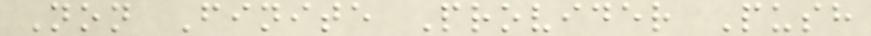Non Finite Provider Push
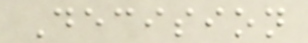Decision
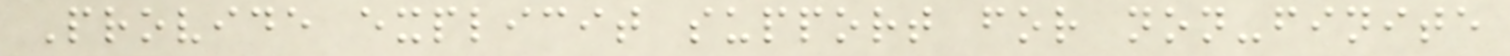Provide explicit support for non-finite
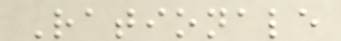Rationale
